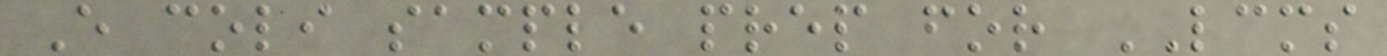E coli sample prep for LCMS
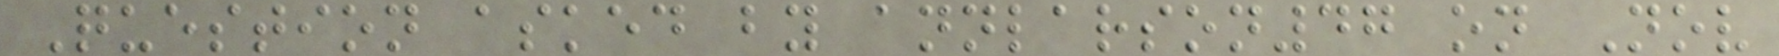Question asked by annlarson47 on Nov
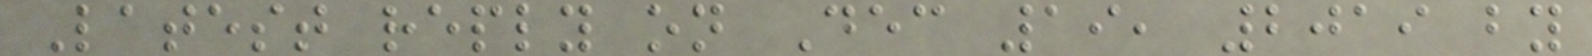Latest reply on Dec 19, 2019 by
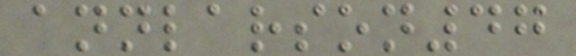annlarson47
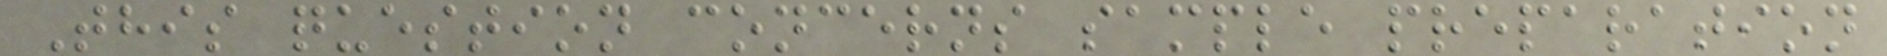This question concerns sample preparation
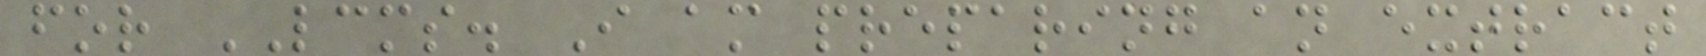for LCMS. I am preparing an extract
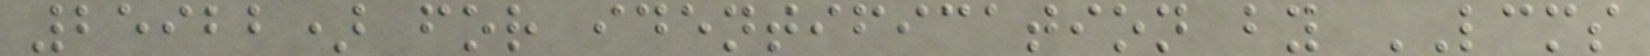25922) for identification by LCMS
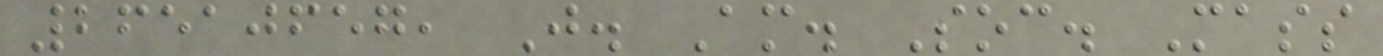26510657, J. Am. Soc. Mass
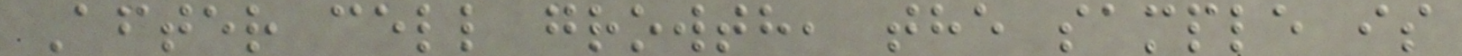After cell growth, the sample is
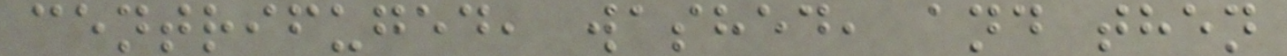centrifuged, washed, and then
